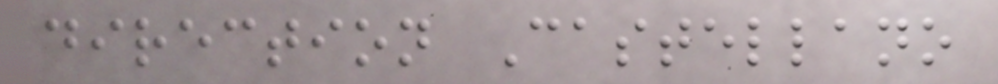direction Castellano
